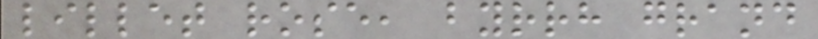lillet rose, byrrh grand
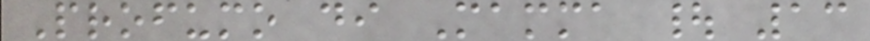Profumo di Mamma | 13
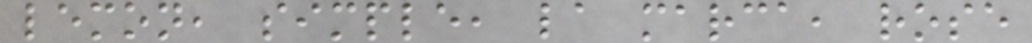lemon, simple, la marca, rose
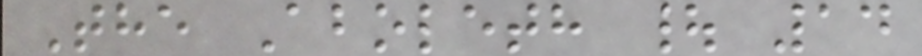The Aboleth | 14
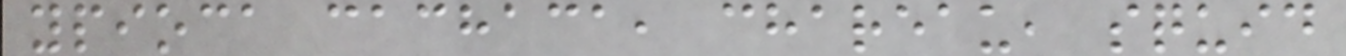ypioca cachaca, chareau, squid
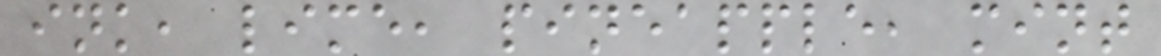ink, lime, pineapple, mint
